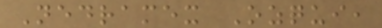Nedramex Ozqui,
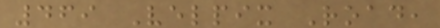469 Velpix Road,
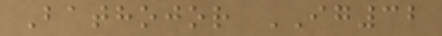Bathojor IG32
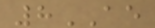8AE
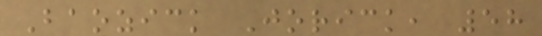Baozick Jorick, 58
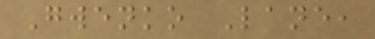Gwenko Lane,
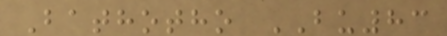Bathotho BU83
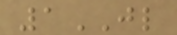1JL
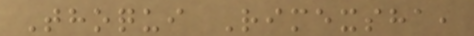Thoqui Rimexsha,
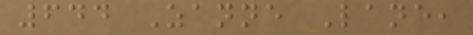644 Zanne Lane,
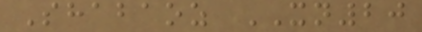Shabaoz XN20
